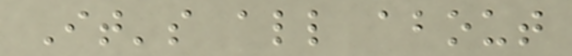It's all about
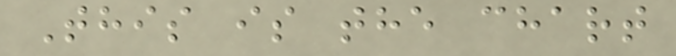This is the chart
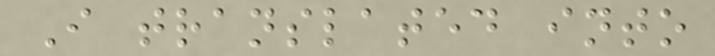I translated into
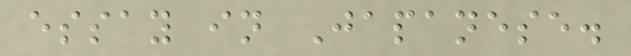essay in Japanese.
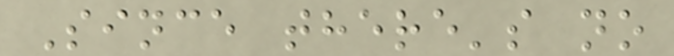Since there's no
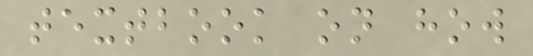textbook on how
